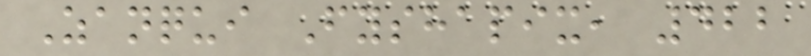Zanqui Fyshapix, 422
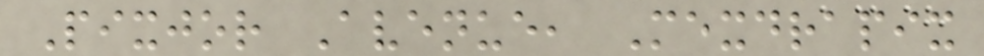Pixjor Avenue, Mexdrapix
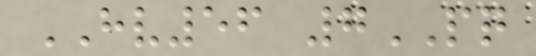HV56 7PQ
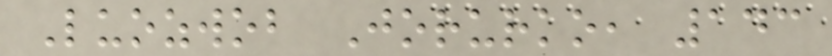Luozwob Jorurko, 143
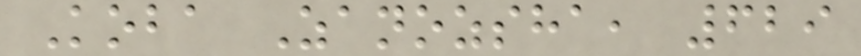Koba Zanozsha, 629
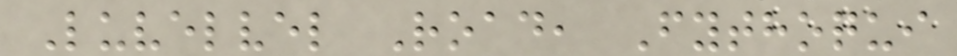Luvelvel Road, Fythoqui
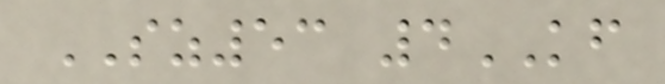SZ53 4KF
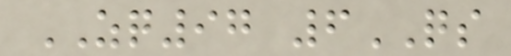ZQ97 6QS
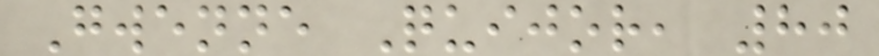Gwenne Quijor, 80
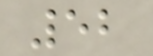52
